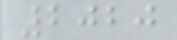2020
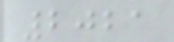2021
